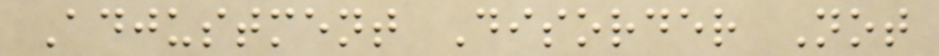Adjustment Disorder Not
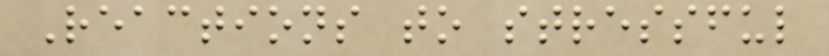Reactions to stressful
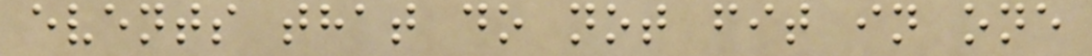events that do not fit in one
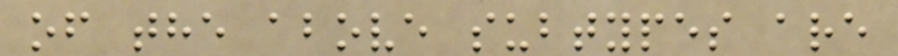of the above subtypes are
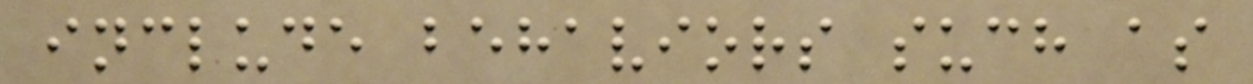include behaviors such as
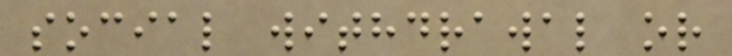social withdrawal or
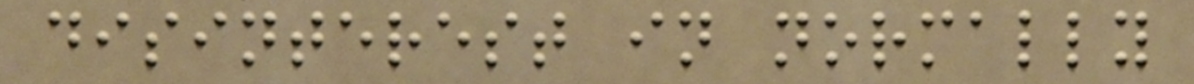disinterest in normally
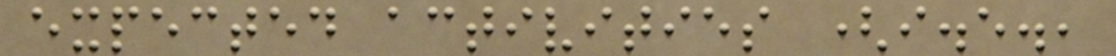expected activities (i.e.,
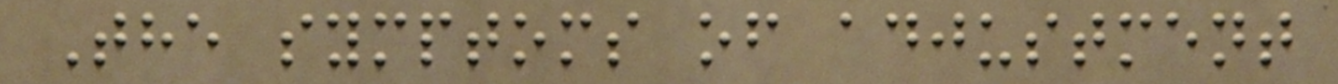The symptoms of adjustment
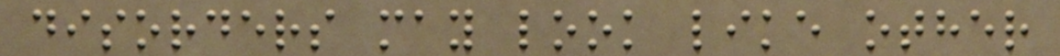disorders may look like other
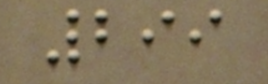299
